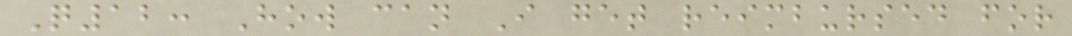Q12: How can I get reimbursed for
